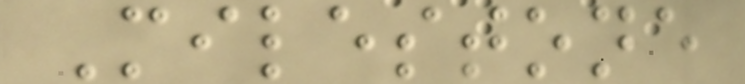Milestone
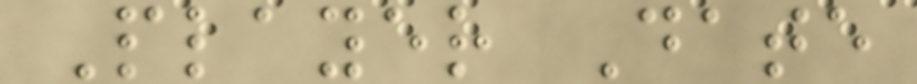Player Date
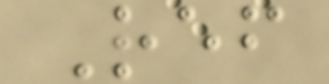Ref
